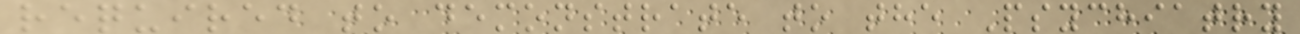required to demonstrate to the Psychiatry
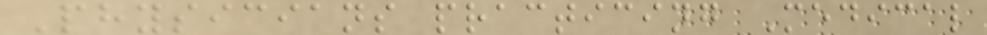Physicians practicing Medical
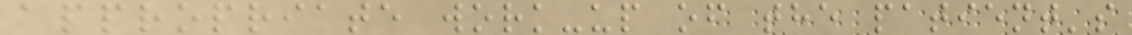appropriate work-up of the patient's
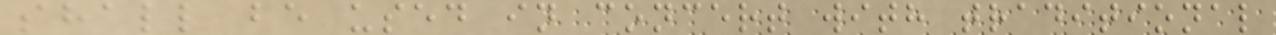shall be used in concert with traditional
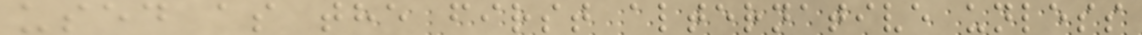used as the first alternative unless
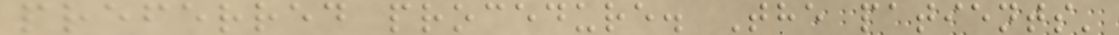preferred procedure. The patients'
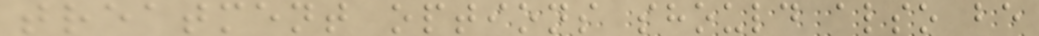treatment options should also be
